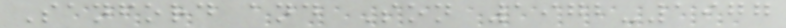Sanford and Son 1972-1977
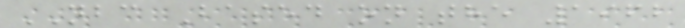NBC Based on the 1962
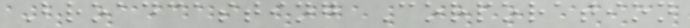Broadcasting Corporation
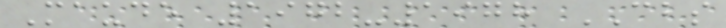Maude 1972-1978 CBS
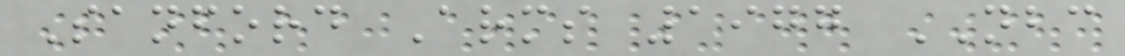Sanford Arms 1977 NBC
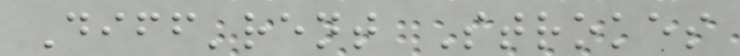Diff'rent Strokes
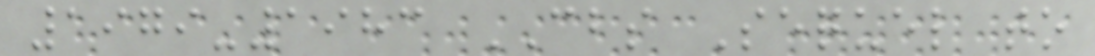1979-1983 CBS Sequel to
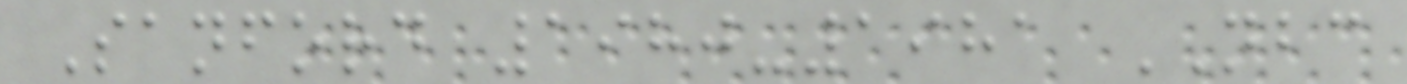Sanford 1980-1981 NBC
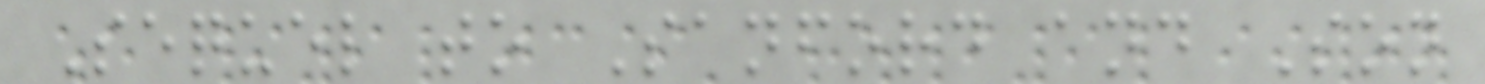Sequel to Sanford and Son
